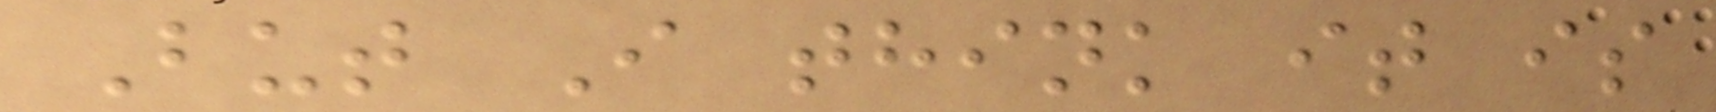But I think it is
